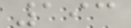193
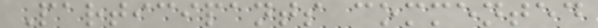Participants commented
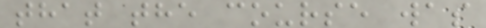that the course was
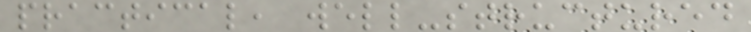practical, well-structured
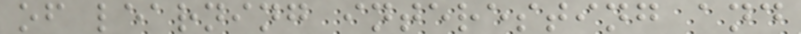of learning interesting and
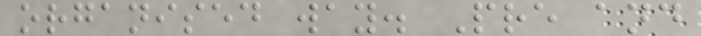organised way. Pre and
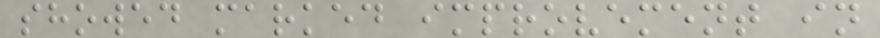showed marked improvement in
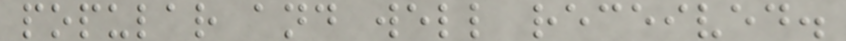popular and well received.
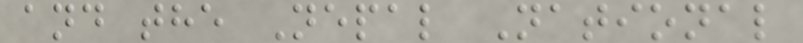and the Nepal National
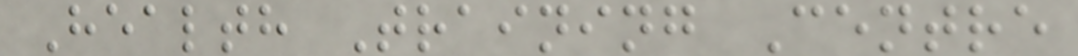Health Training Centre
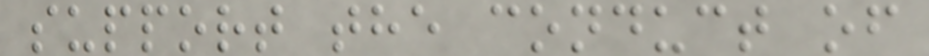support the conduct of
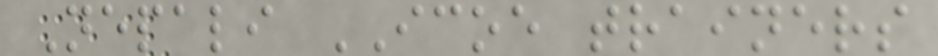Nepali ICOE trainers
